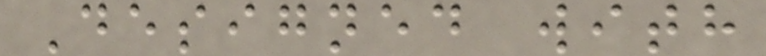Designed with
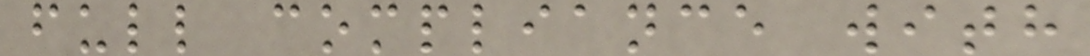full compliance with
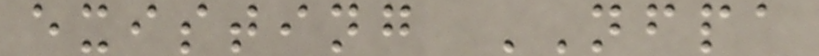existing NFPA
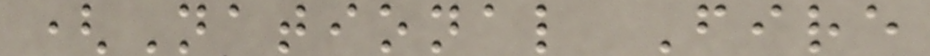(National Fire
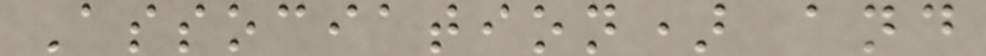Association) and
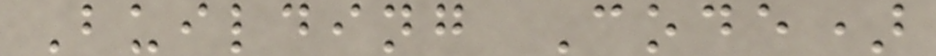Building Code)
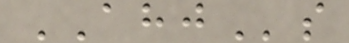AHJs
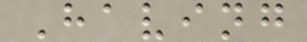Having
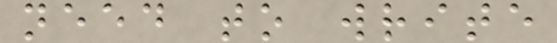need to write
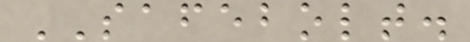SAFEBOLT.
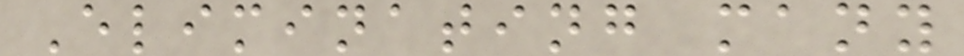Eliminating many
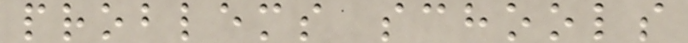problems schools
